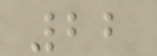22
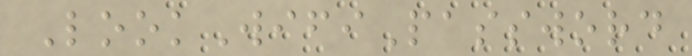LookWifiPassword
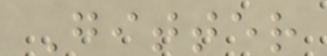Gitter
